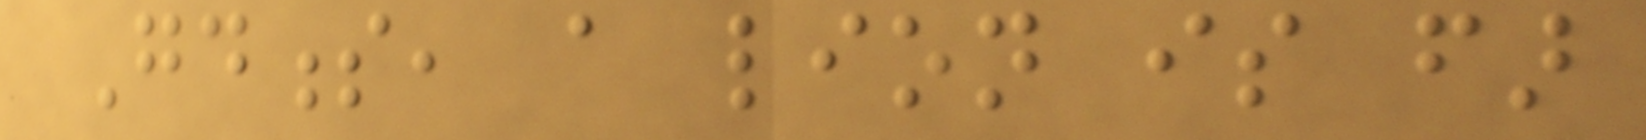Goodness, a lion is far
